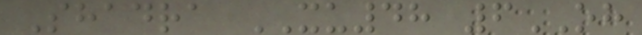Shadra XU48 6OH
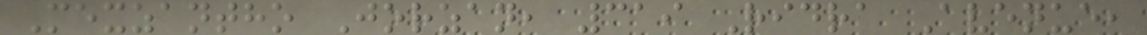Mexzantho Jorzan, 319 Ridra Avenue,
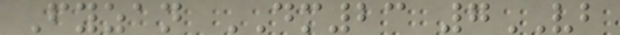Fyzan DM23 7VB
